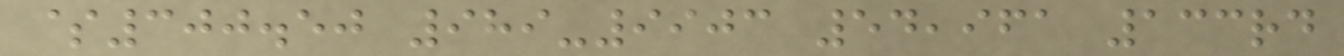$300.50 989-9903 54,961 133rd
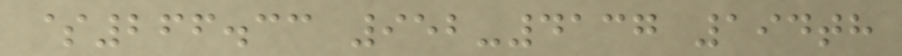$266.33 952-4137 194th
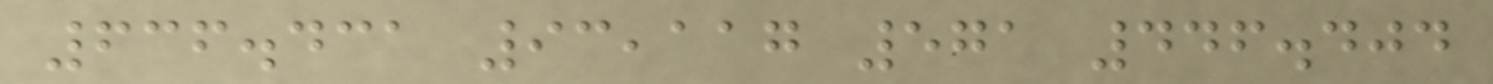636.431 93,117 571 446.404
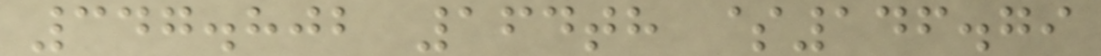347.802 164th $146.79
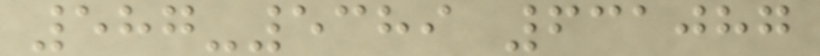587-5389 631087
